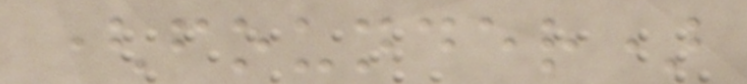(founder)
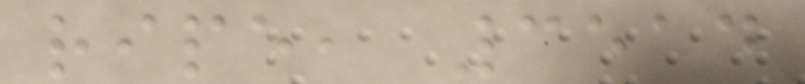ripe, 3514
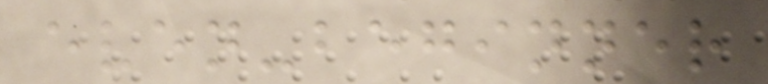even-beginner
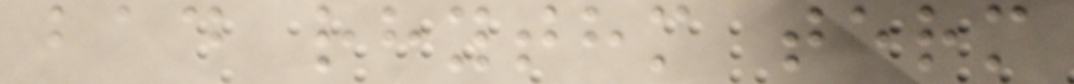bad rhythm term
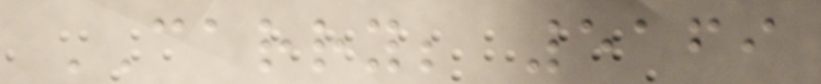CARRY; 5169
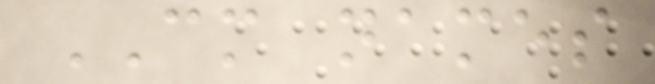CM names
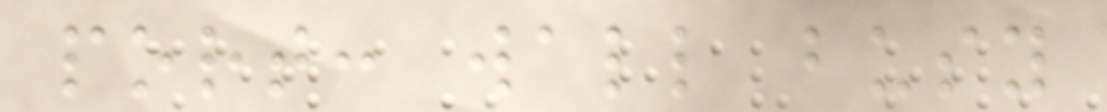port: wall busy
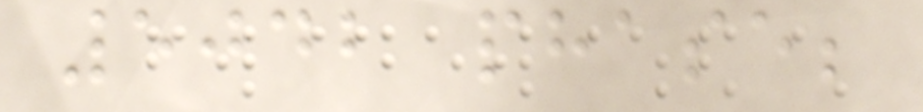5042 phase;
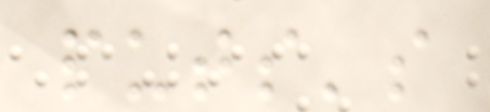puts's
